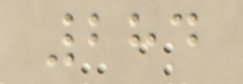284
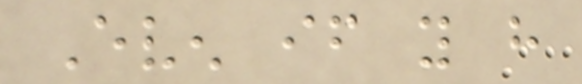Even if you have
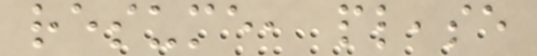resume, please
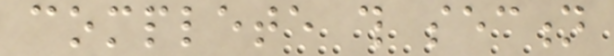complete this section
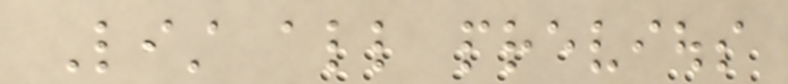List all previous
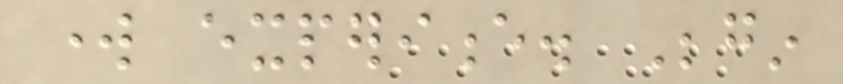work experience. Begin
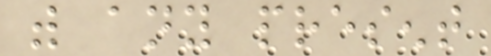with any present
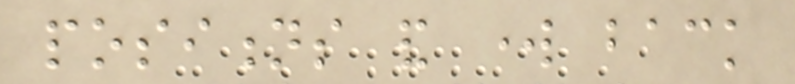positions and work back
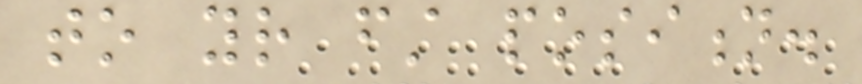to your first position.
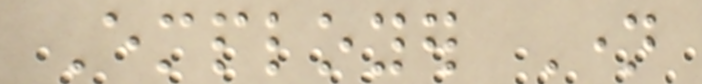Employer Name
